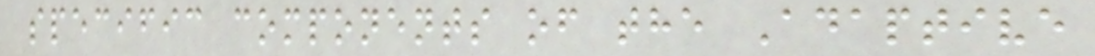specific components of the Adaptive
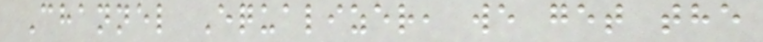Channel Equalizer, we get the
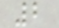2
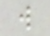w
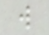w
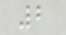2
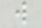w
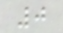0
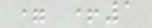= +1
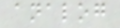analog
